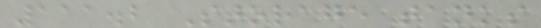111.2 Storage tanks
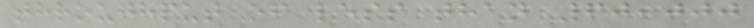throughput of less than 60,000
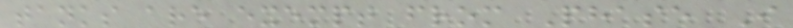tanks are exempt from Phase I
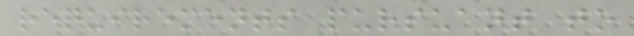requirements pursuant to
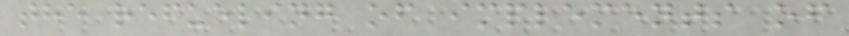the refueling of implements of
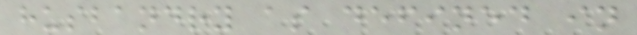husbandry as defined in
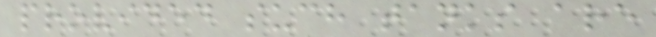provided such tanks are
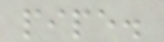pipe.
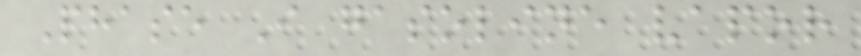Phase I gasoline vapor
